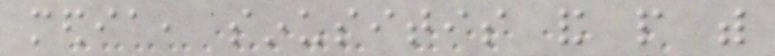media, sinusitis and people with
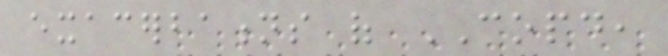exacerbations of COPD,
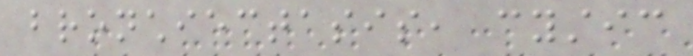bronchiectasis, cystic
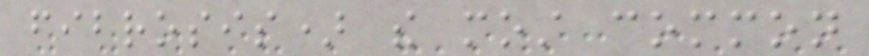fibrosis) the most common
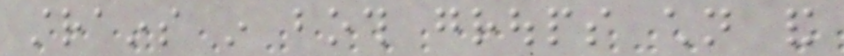strains in both groups children and
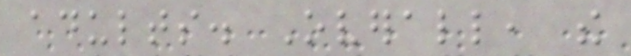adults. Overall, the
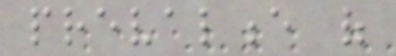prevalence of
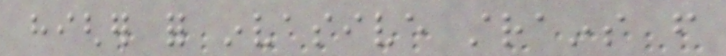higher for invasive strains from
